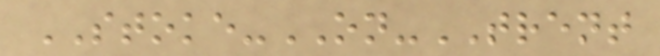STOKE-ON-TRENT
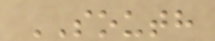SOUTH
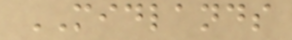MIDLANDS
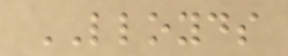LLOYDS
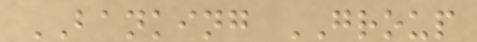BANKING GROUP
